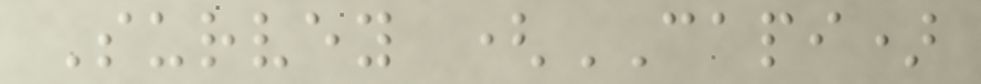Survey (CAPI)
